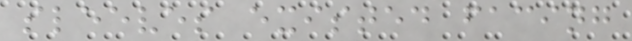sleeves existed facing
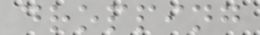dropping
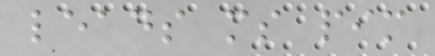leads ms pim
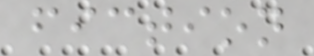fiction
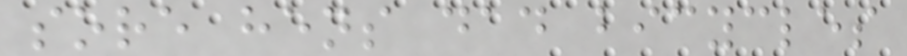sore hens dad bicycles
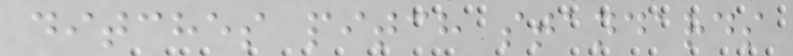ditches pitch standards
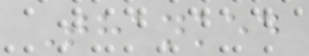Thanked
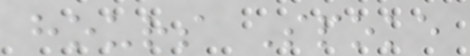hours Spoke
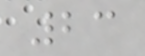23
